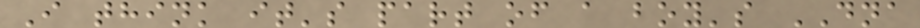I think it's part of a boy's DNA
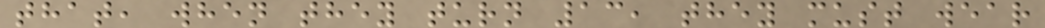that, when they turn 13, they must wear
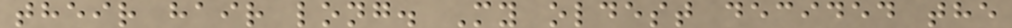their hair long. My oldest decided the
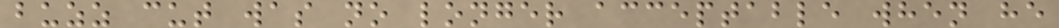buzz cut was no longer acceptable when he
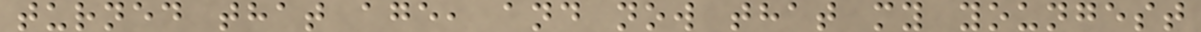turned that age, and now that my youngest
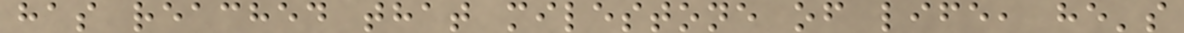has reached that milestone of life, he's
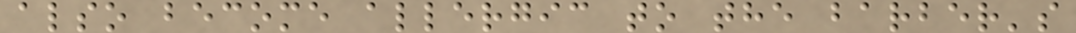also become allergic to the barber's
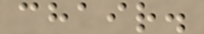chair.
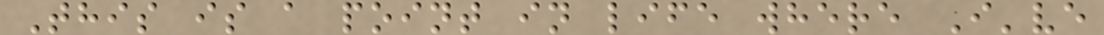This is a point in life where I've
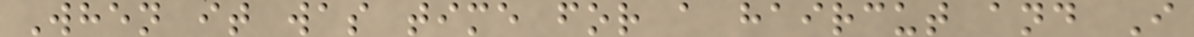When it was time for a haircut and I
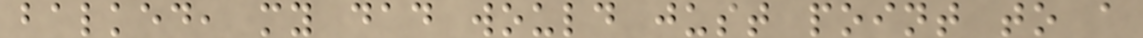balked, my dad would just point to a
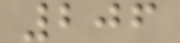206
